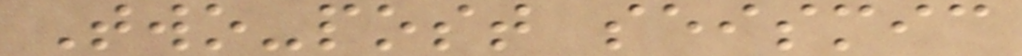Two-post seismic
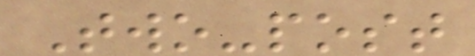Two-post
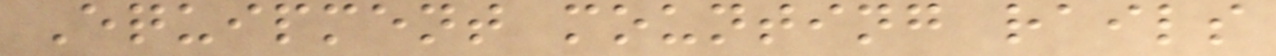Equipment mounting rails
